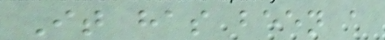It has been a
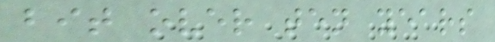bit over ten years
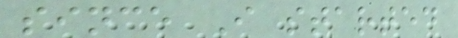since I started
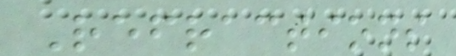Refractions
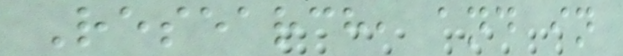Research, and in
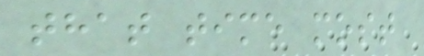that time most
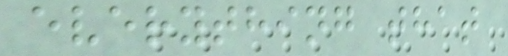everything that
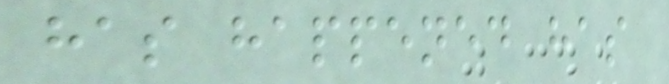has happened has
